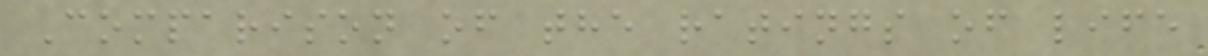Comparison of the ratings of life
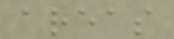areas
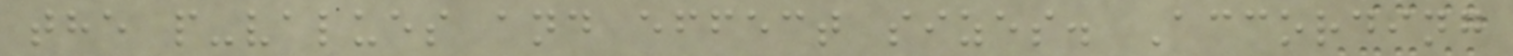the p-values and effect sizes. According
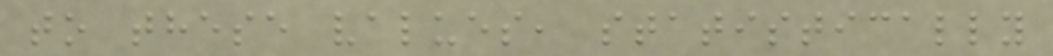to these values, statistically
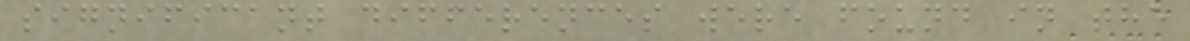significant differences were found in the
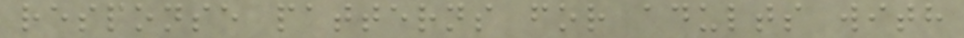response patterns for adults with
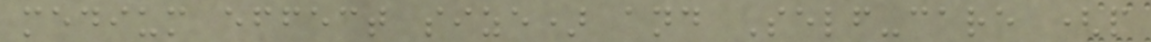medium effect size) and Self-care (p
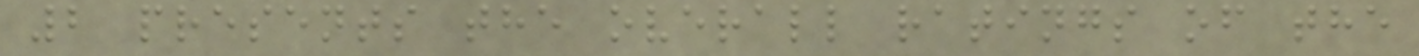2 presents the overall ratings of the
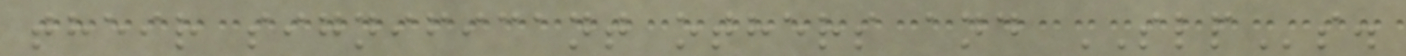their significant others and SLPs.
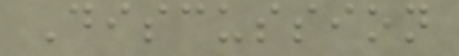Discussion
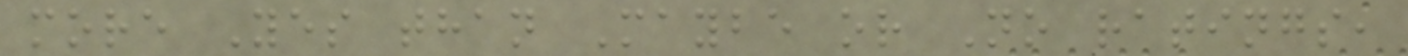more Yes than Maybe or No ratings,
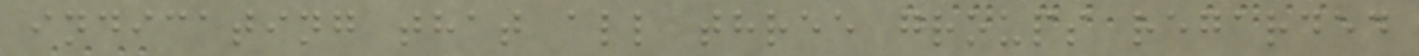indicating that all three groups regarded
